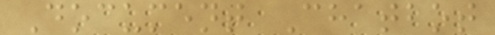Document Chatbot
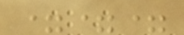===
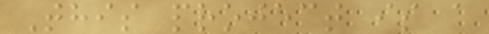This project is a
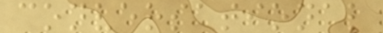conversational
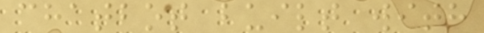chatbot built with
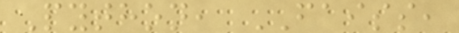Python, FAISS,
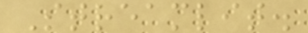Streamlit.
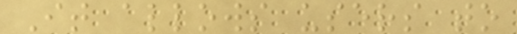It allows users to
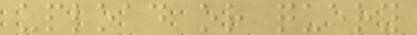upload or query
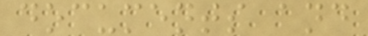documents and
